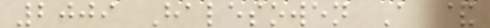2009 Halesowen A &
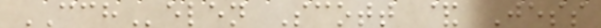CCHelen Scott & Jess
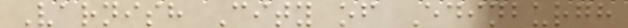Varnish City of Edinburgh
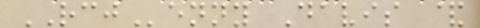RCJenny Davis &
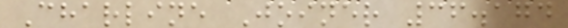Charline Joiner 36.174
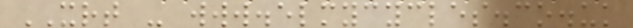XRT - www.elmycycles.co.uk
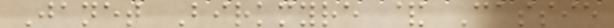Janet Birkmyre & Cassie
